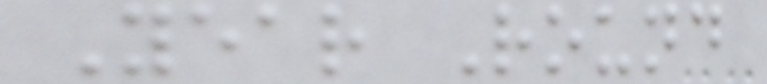Year Round
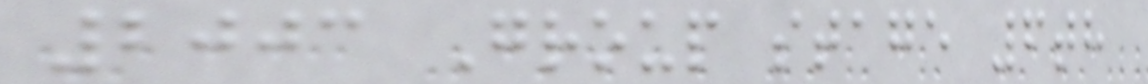2003 Group stage 6th
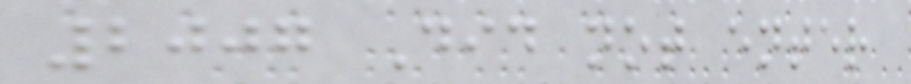2007 Did not enter
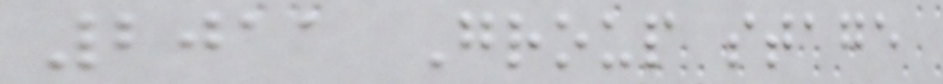2011 Group stage
